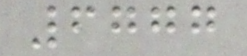6777
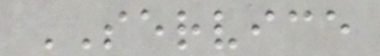SERVICE
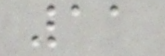11
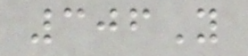306Y
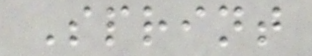Sprint
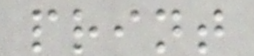print
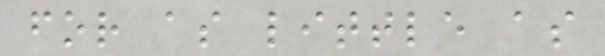for as little as
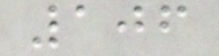106
